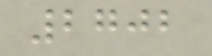2702
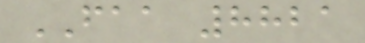FAA 8821
